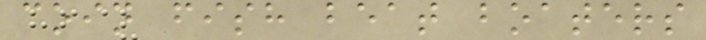coin fish beat boaters
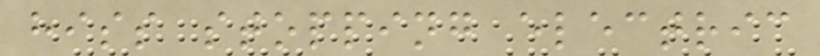hiss stopping electric
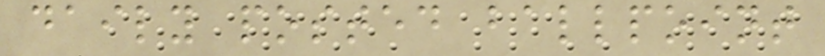daily posted ballpoint
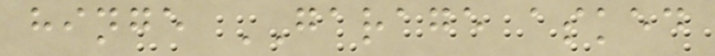hinge GARAGE asked
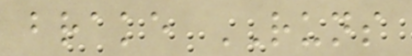brake RUNS
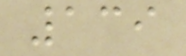139
